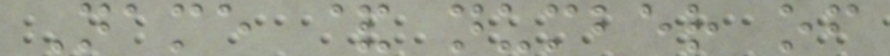Name & number of
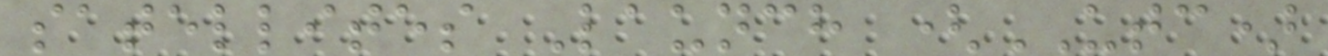satellites Launch (UTC)
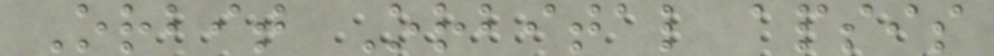Orbit Orbital apsis
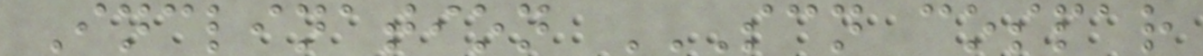Inclination SCN COSPAR
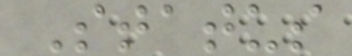Status
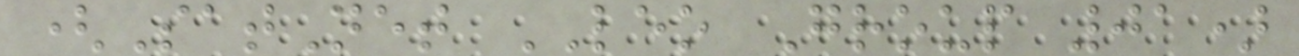(SatNet LEO Group 01)
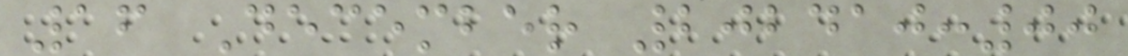16 December 202410:00
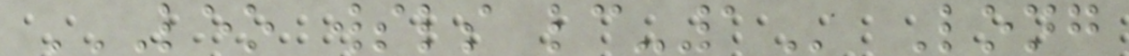LEO WSLS LC-1 Long
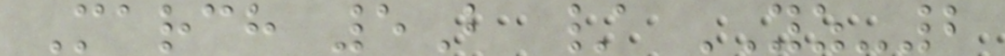March 5B / YZ-2
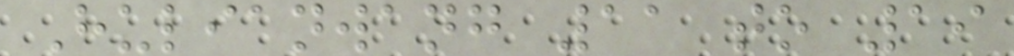Hulianwang 11 to 19
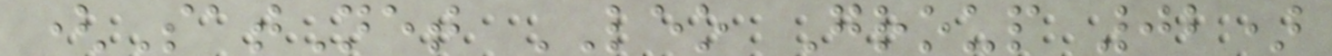(SatNet LEO Group 02)
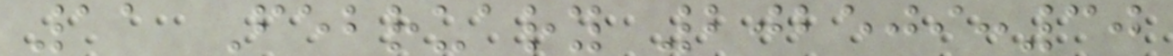11 February 202509:30
